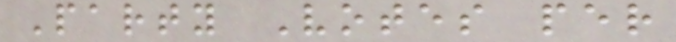Party Votes per
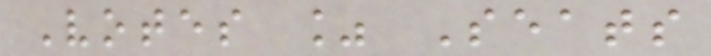Votes % Seats
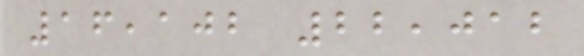16,102 22,012
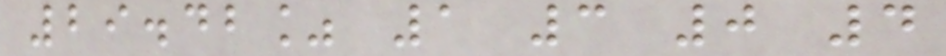29.42% 1 3 0 4
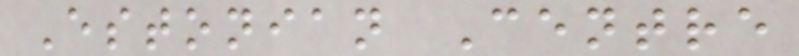Estonian Centre
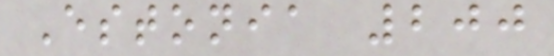Estonia 200
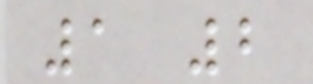1 2
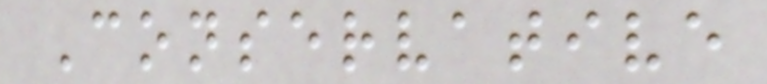Conservative
